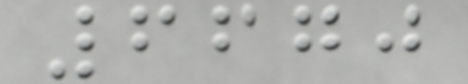6670
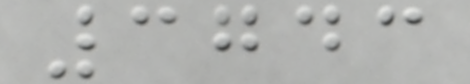3743
